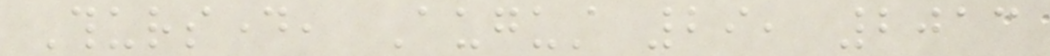Thursday, August 29, 2013
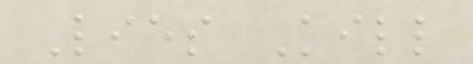Lies Kill
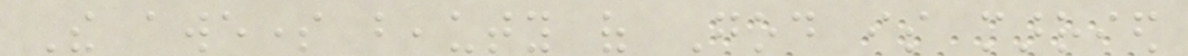The awesome beauty of God is married
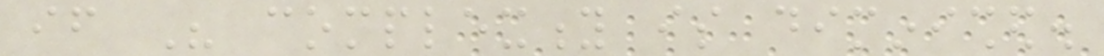if His complexity is diminished.
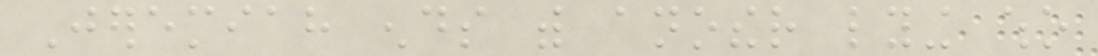Jeremiah ends with another lying who
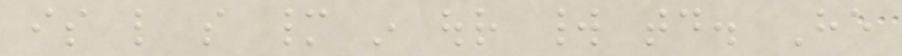is like so many in our world today. He
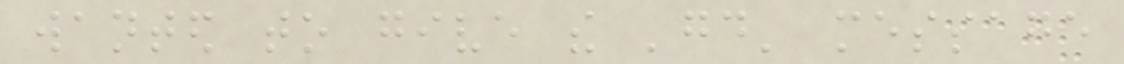wanted to give the 'good' message
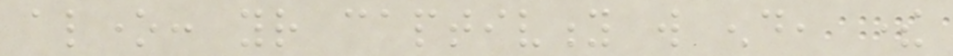alone: your captivity will end, there
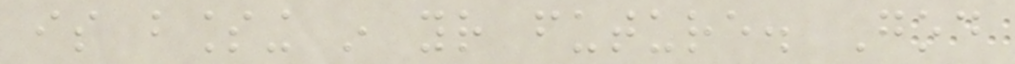is blessing in your future. God
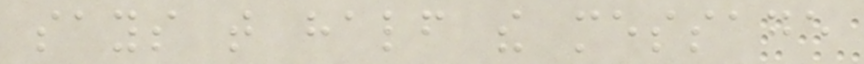says that half the message
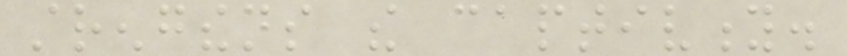strengthens the captivity.
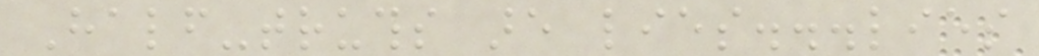Half-truths are lies...lies
